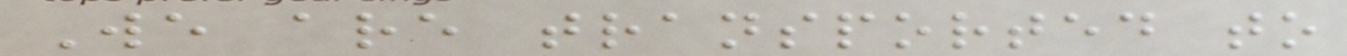We are transported to
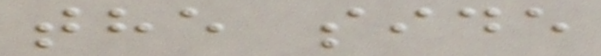the side
